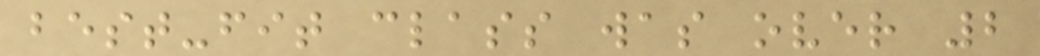best-fit class was over 2
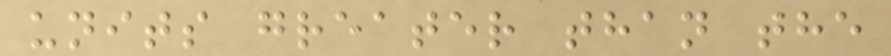units greater than the
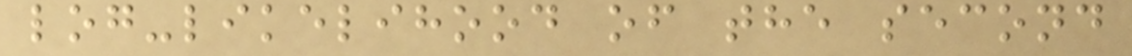log-likelihood of the second
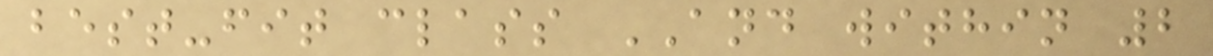best-fit class AND within 2
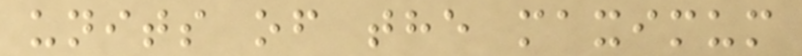units of the maximum
